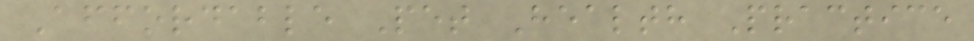Affordable Pet Health Practice
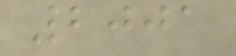2001
